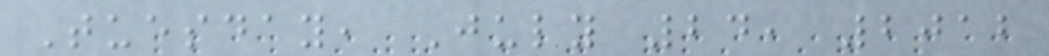Tuesday, July 24, 2012
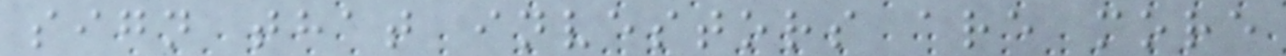sign that investors are more
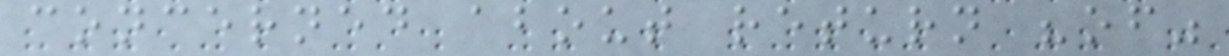concerned about return "of"
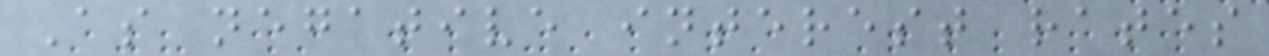As negative interest rates
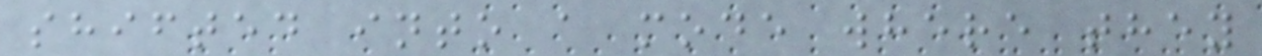shifted into a mode where they
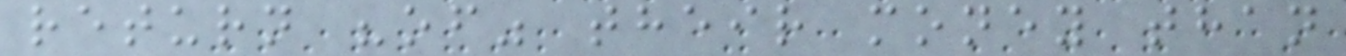return "of" their money than
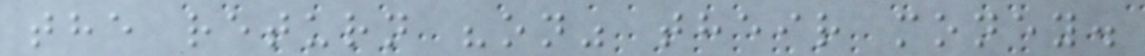the return "on" their money.
